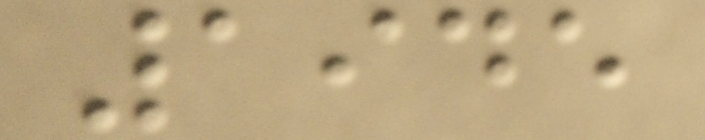1945
